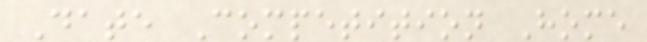Date Competition Home
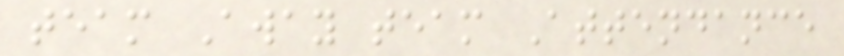team Away team Attendance
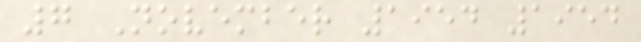7 November 1954 1954
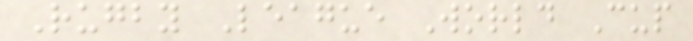Rugby League World Cup
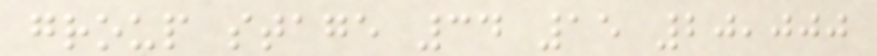group stage 34 15 20,000
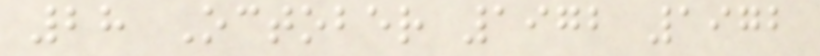28 October 1972 1972
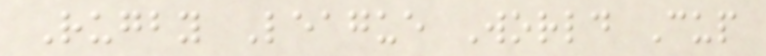Rugby League World Cup
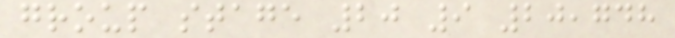group stage 20 9 20,748
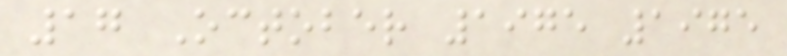17 October 1975 1975
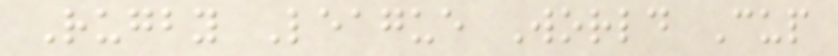Rugby League World Cup
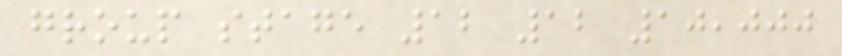group stage 12 12 10,000
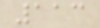113
